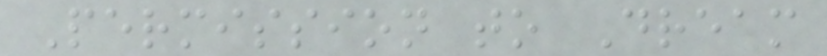Permission to Dream
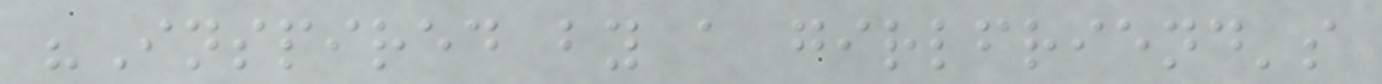"Inspired by a girlfriend's
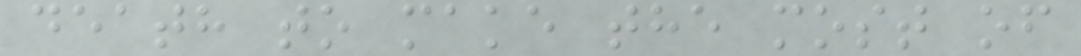death to make the most of
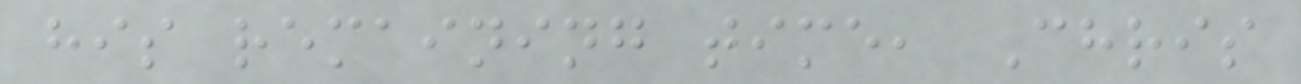his remaining time, Chris
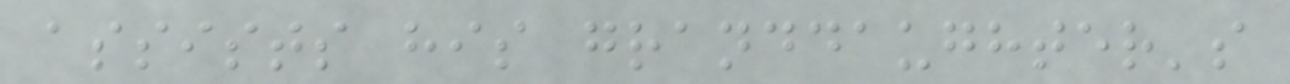assists his granddaughter's
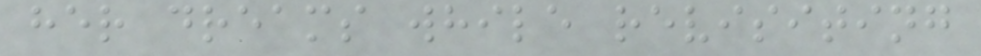her dreams while revisiting
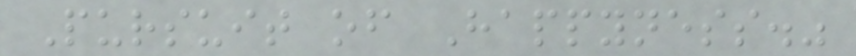Pursuit of Happyness."
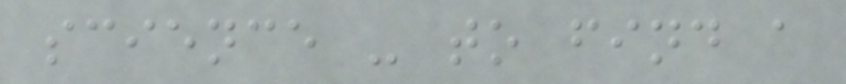science - to find a
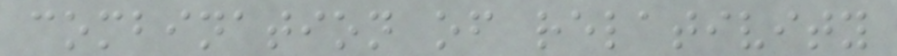combination of relativity
